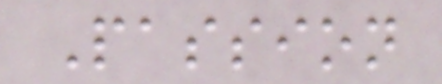Passion
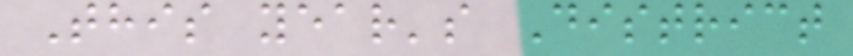This year's District
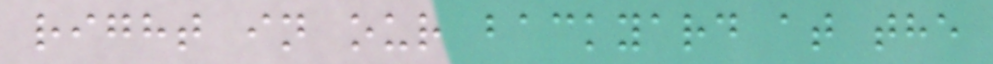right in our backyard at the
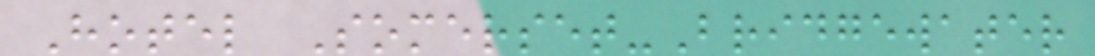Hotel Somerset-Bridgewater
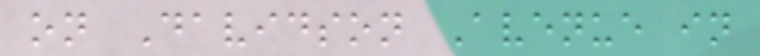on Davidson Avenue in
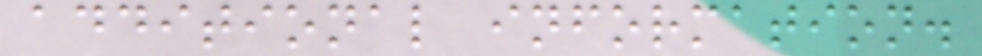additional information.
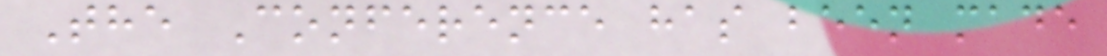The Conference has been made
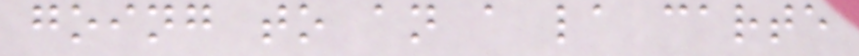going to an a la carte
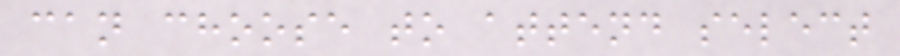can choose to attend select
